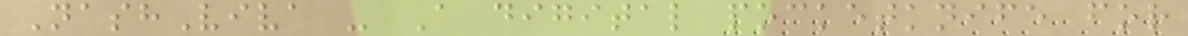NashViva - A digital pocketknife for
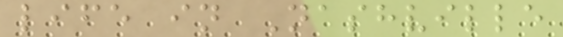life in Nashville
